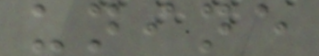unine
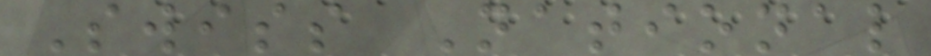Swiss National
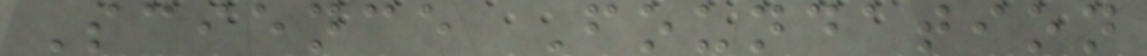Science Foundation
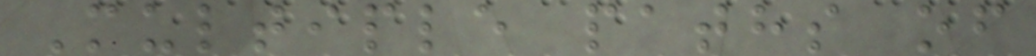Multiple paths of
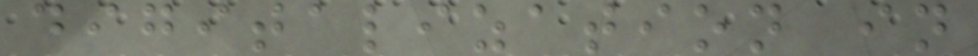digitalization in
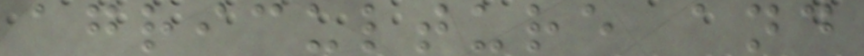agriculture and
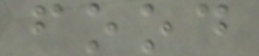food
